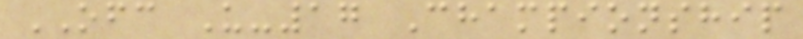OFC U-17 Championship
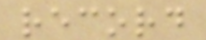record
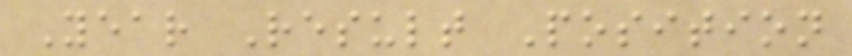Year Result Position
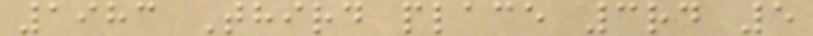1983 Third place 3rd 5
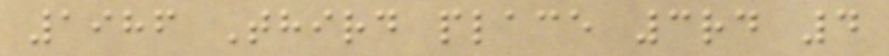1986 Third place 3rd 4
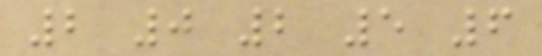2 0 2 5 6
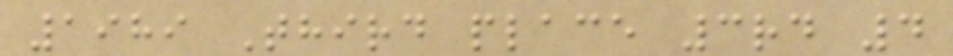1989 Third place 3rd 4
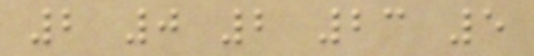2 0 2 23 5
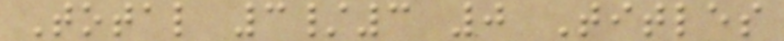Total 3/3 0 Titles
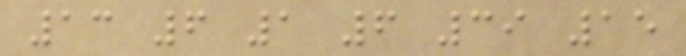13 6 1 6 39 15
